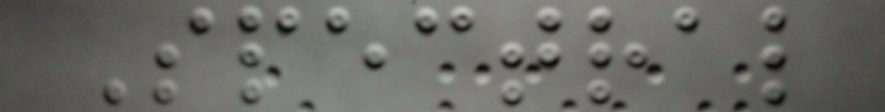Spectral
